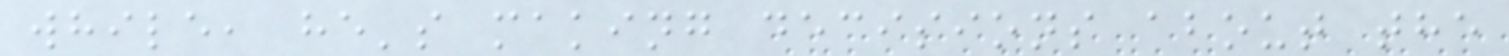while, he's making decisions about the
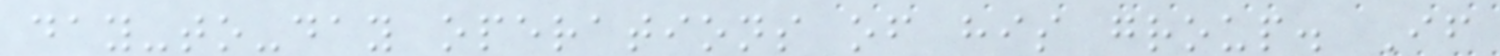day-to-day operations of his group. If
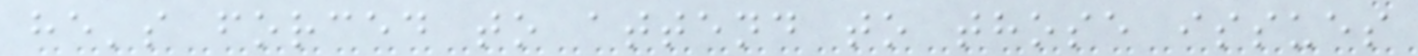he's forced to attend to those issues
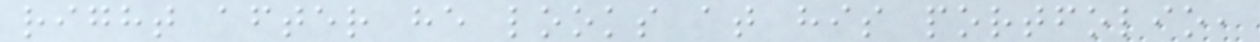right after he looks at his portfolio,
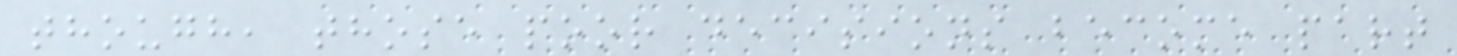though, those poor decisions become part
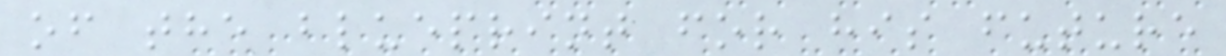of the blueprint for his future
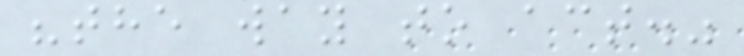"the way to act."
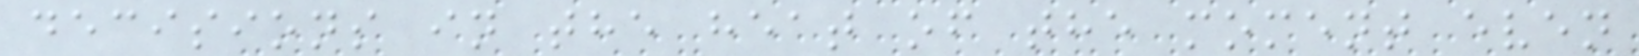decisions in the heat of the moment even
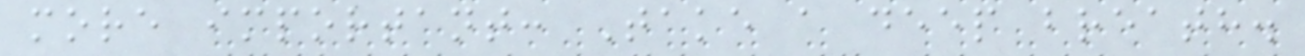more important: Take a deep breath.
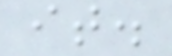it.
